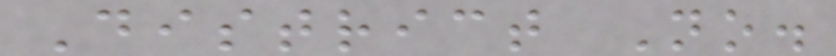District No.
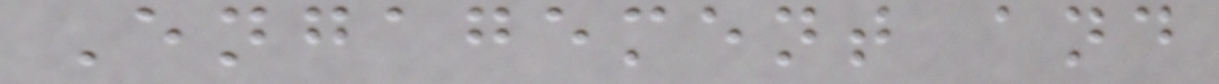Engagement and
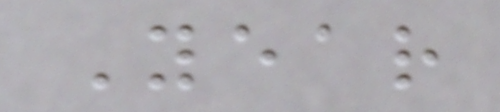Year
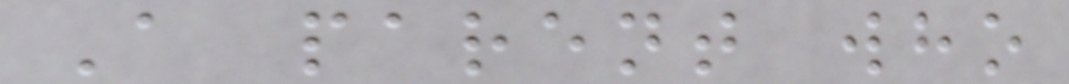A parent who
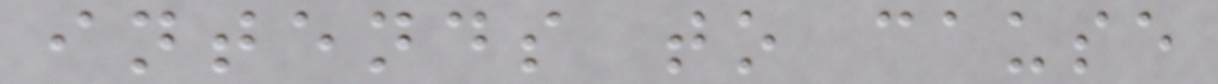intends to cause
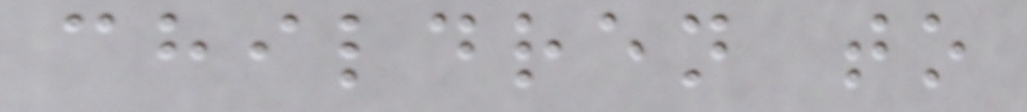children to
